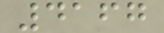4167
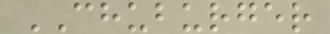CHUBURGER
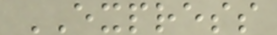EXPRESS
